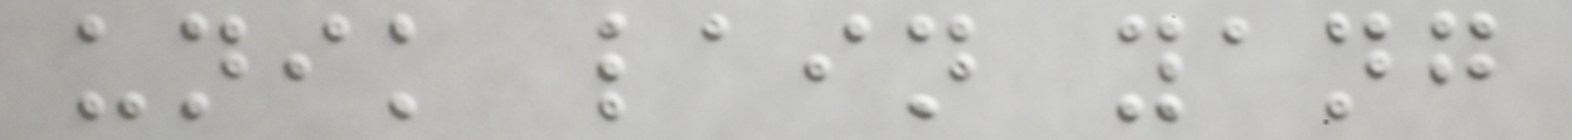unik lain yang
